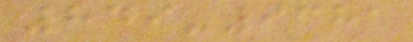849-9381
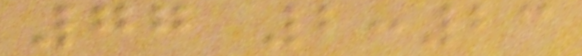77 2:23
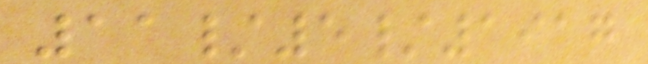11/5/1917
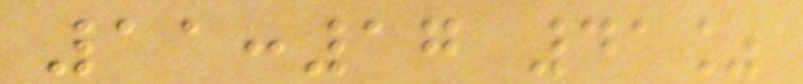11:17 41%
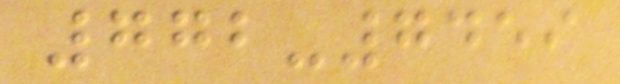772-7459
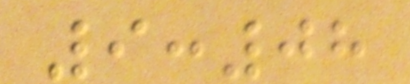9:08
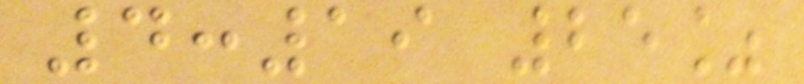4:19 25%
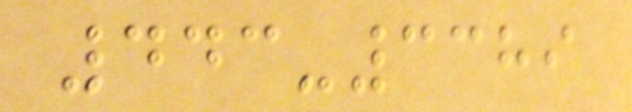443-3389
